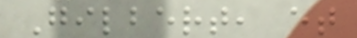Gilbert, et
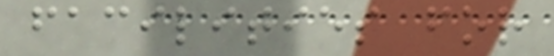facilities for
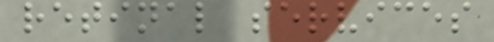retinal services
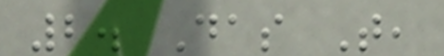2. Das T,
